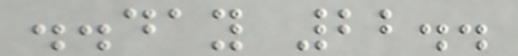..day 22..
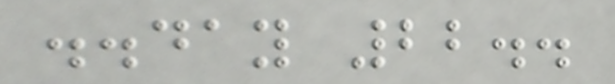..day 22..
